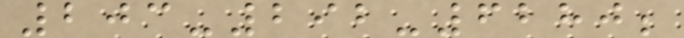203-292-6280;
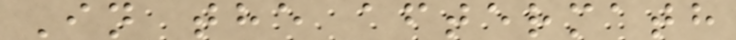In the aftermath
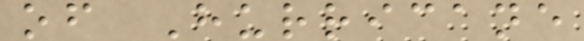of Hurricane
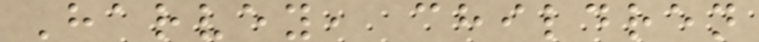Harvey, children
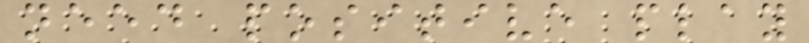need positive play
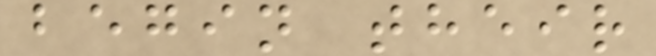begin their
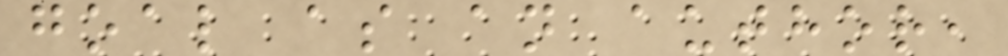goal as an author,
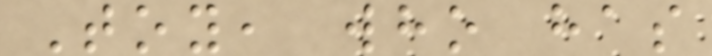Toy, who has
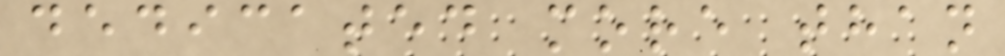dedicated more than
